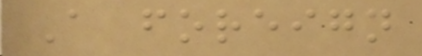A foreign
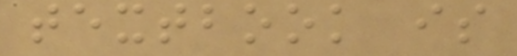textbook is
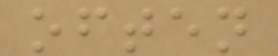often
